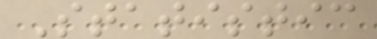Statistic
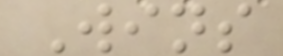Wins
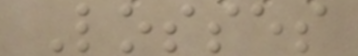Losses
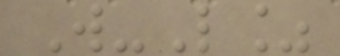W-L%
